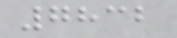7832
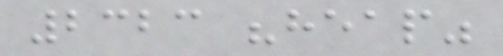2323 "heap"
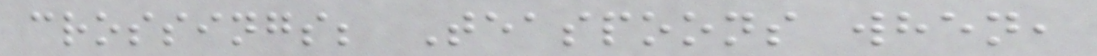crossings; Teaspoons when,
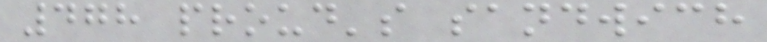478 proud's sandwich
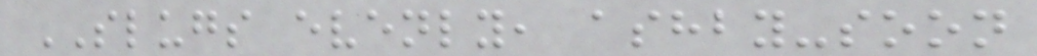SLUGS evenly, ashby-soon
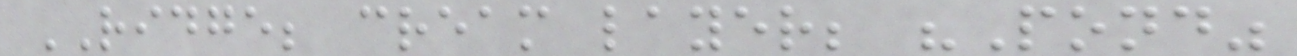RIDGE; cream layer; "Pond"
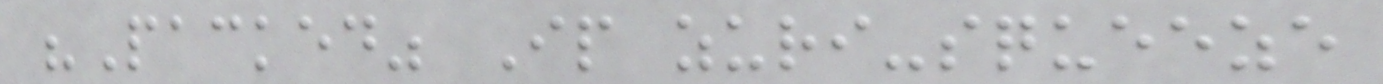"Packed" Ip zuri-squeeze
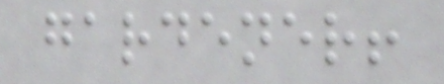gardener!
